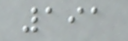191
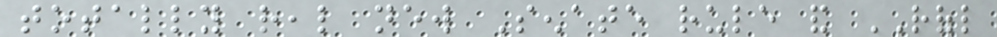totally real new Senate rule and ROFL
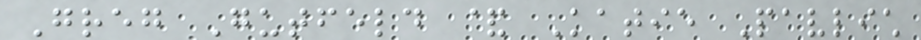Greg Gutfeld & Katie Pavlich
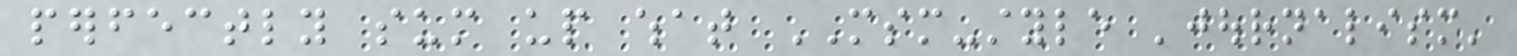perfectly sum up what MSM-style 'journalism'
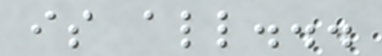is all...
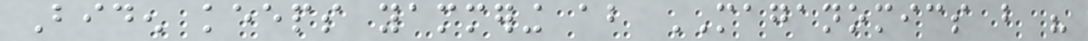Biden keeps yammering about MAGANOMICS but his
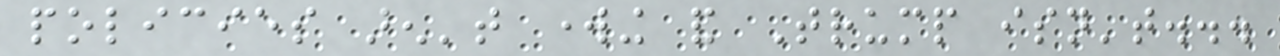policies aren't working and Trump isn't...
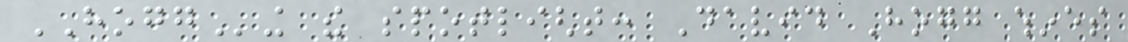HOGGing the spotlight: David Hogg whines
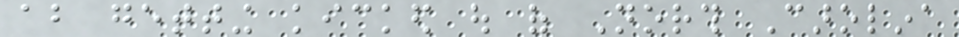about getting kicked out of North Carolina
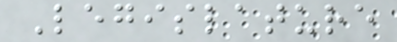Legislature
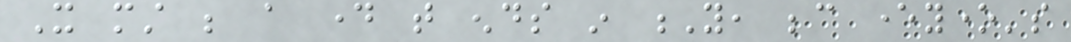It must be a day that ends in Y, because everyone's
